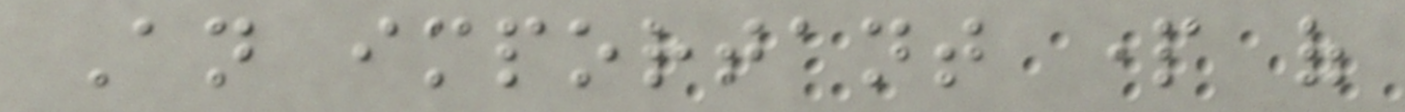An important part of
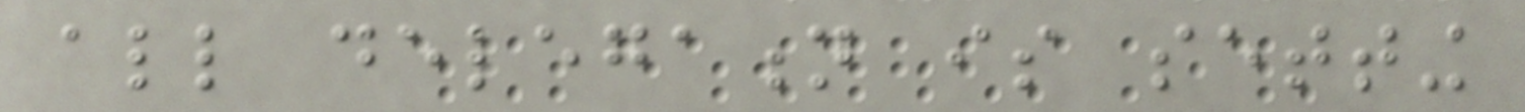all delegation is setting
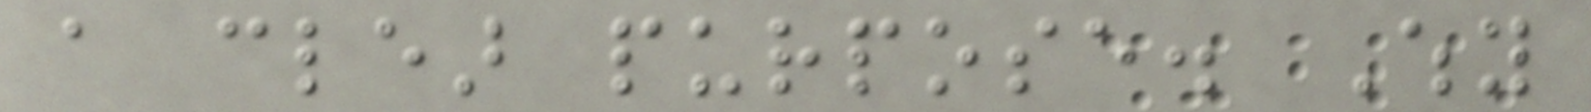a clear purpose. Why
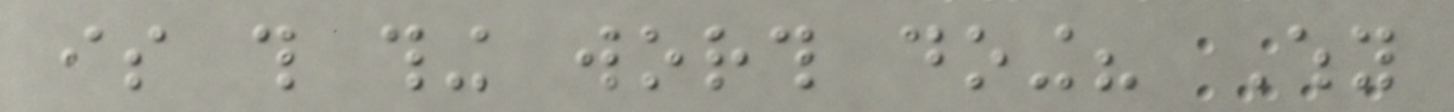is this thing worth doing? Why
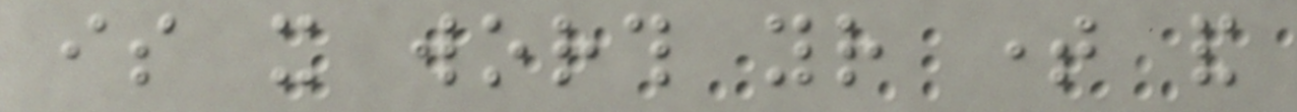is it worth your time and
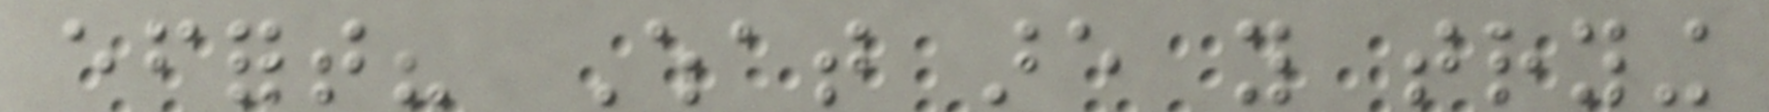effort? What are you trying
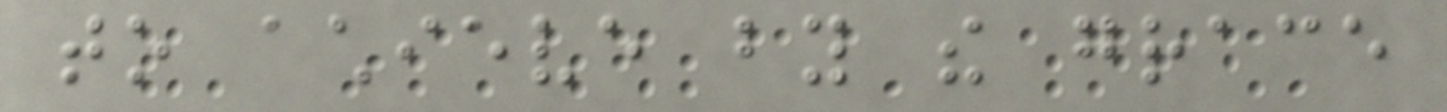to achieve by the grace
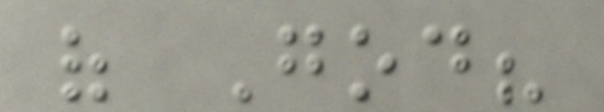of God?
